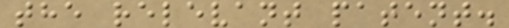the relevant patent.
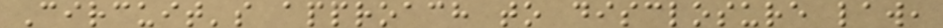Circuit's approach to disclosure law,
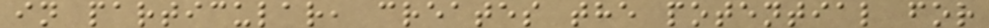in particular, creates the potential for
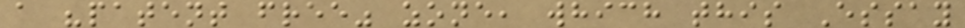a "patent free" zone, which this Essay
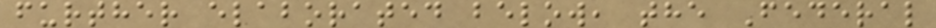further elaborated below, the Federal
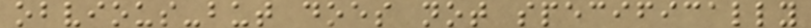obvious-but does not specifically
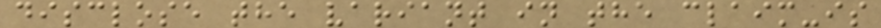disclose the variant in the claim-is
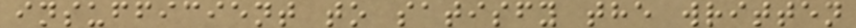insufficient to satisfy the written
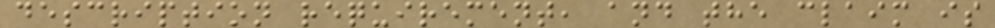description requirement, and the claim is
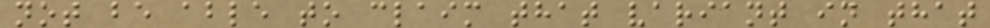not be able to claim that variant in that
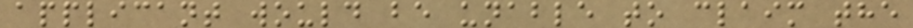applicant would be unable to claim the
